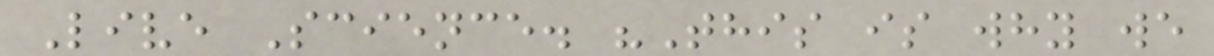Live Science. "This is why we
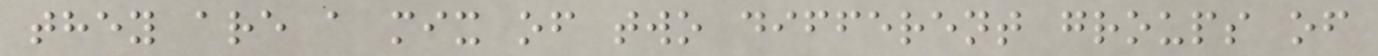they are a mix of two different groups of
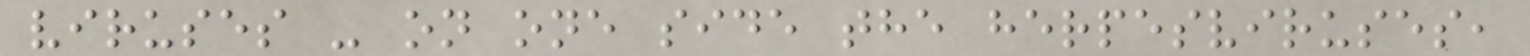viruses - on one side the herpesviruses,
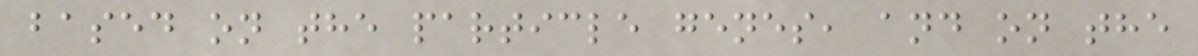based on the particle genes, and on the
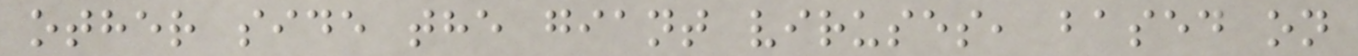other side the giant viruses, based on
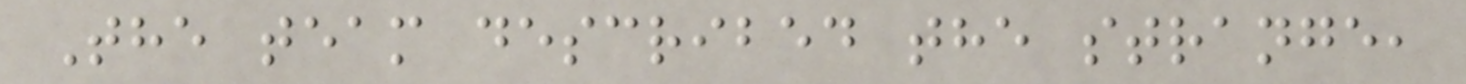The team described the strange,
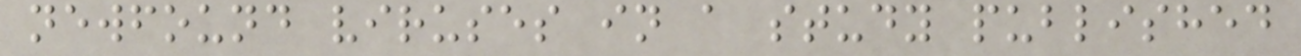newfound viruses in a study published
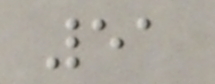51
